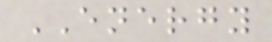ENERGY
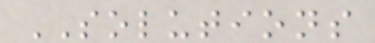SOLUTIONS
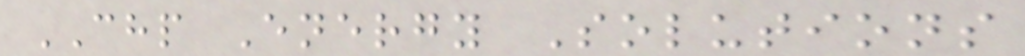CHP Energy Solutions
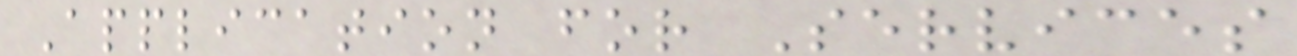Application for Services
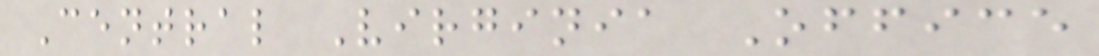Central Virginia Office
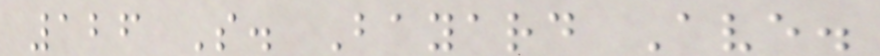126 S. Bayard Ave.
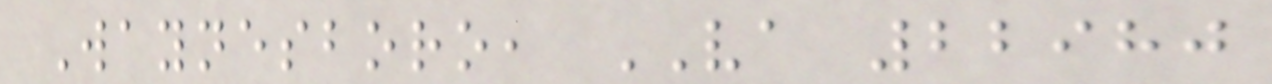Waynesboro, VA 22980
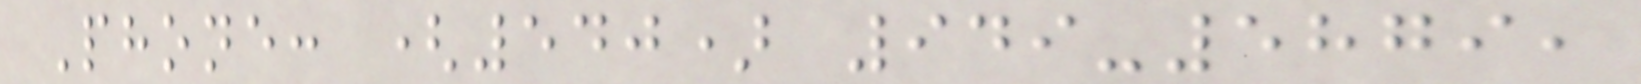Phone: (540) 949-5879,
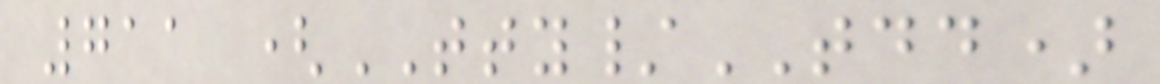711 (TTY/TDD)
